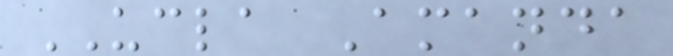UCLA Amanda
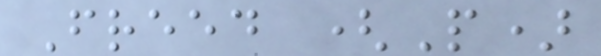Freed (P)
